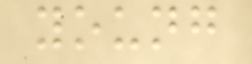young
